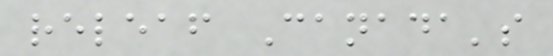releaf Canada's
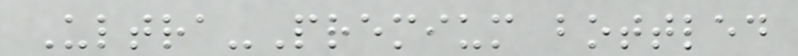Ultra-Premium bottled
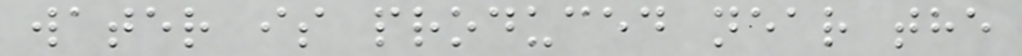water is produced near the
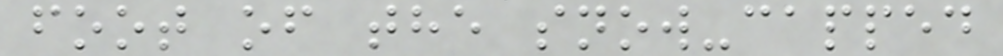foot of the snow-capped
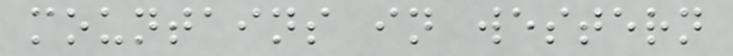mountains in western
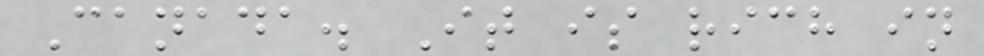Canada. It is rich in
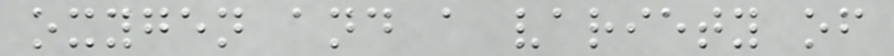oxygen and a variety of
